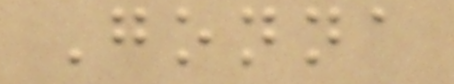Gonna
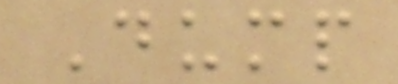Dump
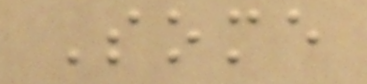Some
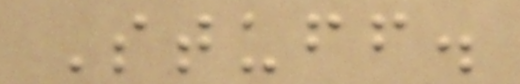Stuff.
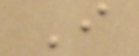I
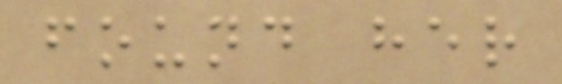found her
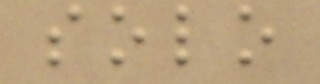solo
